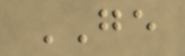GE
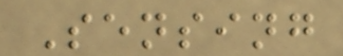Sensing
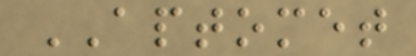APTOMET
